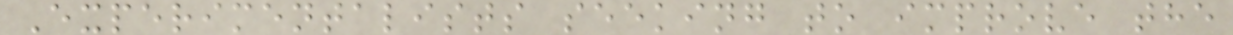Experimentalists seeking to improve the
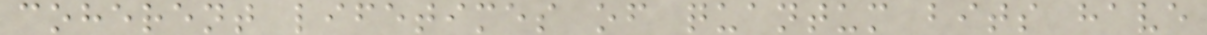coherent lifetimes of quantum bits have
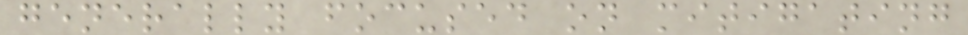generally focused on mitigating
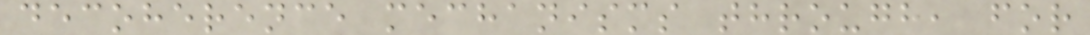decoherence mechanisms through, for
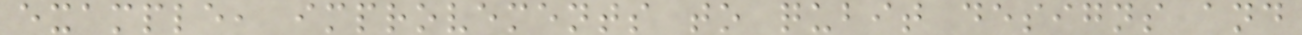example, improvements to qubit designs and
